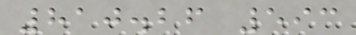810.26 593
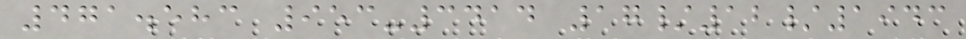471.583 953-3414 17/12/1943
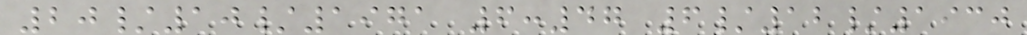20/10/1971 6:47 6/12/1930
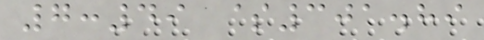7:49 $301.89
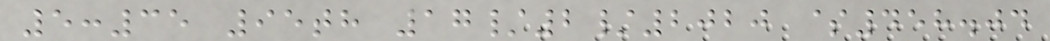5:35 95th 17/2/2020 $458.04
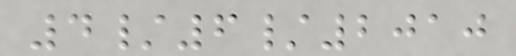4/6/2010
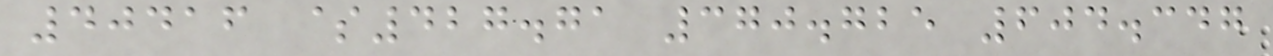40416 $427.71 370.725 604.347
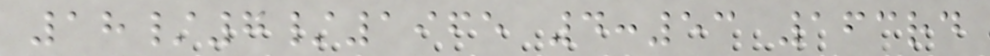18/7/1965 4:53 163rd
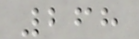268
